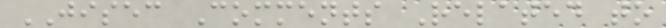JISEC Comments Related to
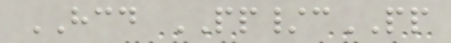HCD PP/cPP
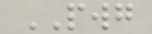PWG
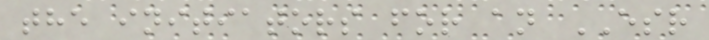the initiators for an ESR
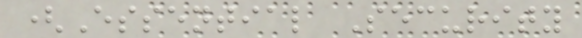(Essential Security
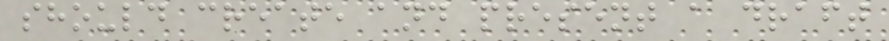should create and present a draft
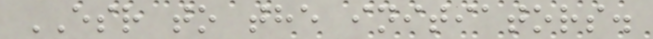ESR to the initiators.
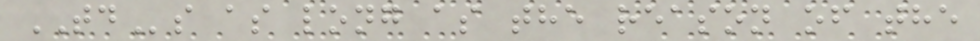TDs as long as the reason of the
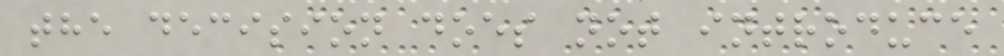the decision does not introduce
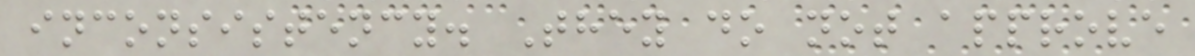inconsistency. They do not approve
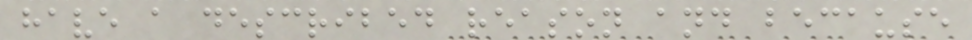have a described reason and because
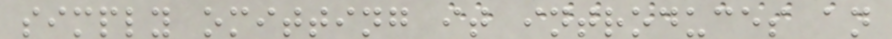simply omitting it introduces an
